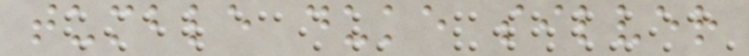tumble duke silver
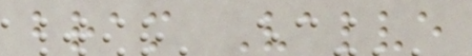bram Valve
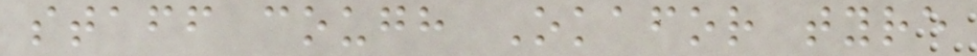staff cough Okafor tyre
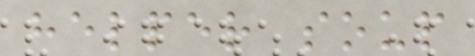helper soup
